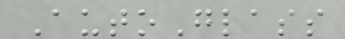AutoGlass
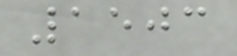1503
